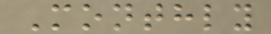Monthly
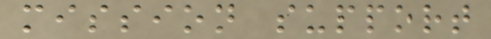mission support
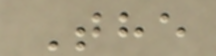The
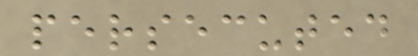persecuted
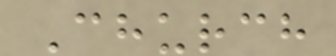Church
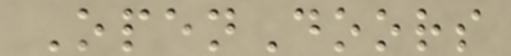OpenDoors
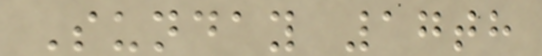Sunday 17th
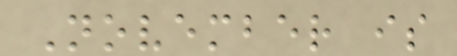November is
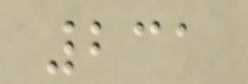231
